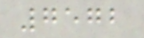7572
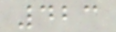423
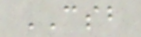CSB
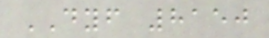DYF 8150
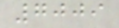7009
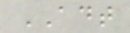ADT
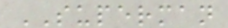SUPERMAN
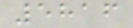5816
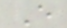E
